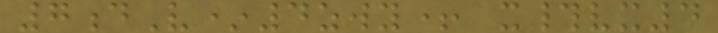7dV*4zwy+ x#vx4
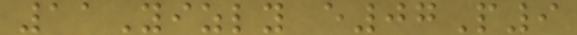11Yizly e07P9
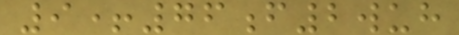9+76f2wuh
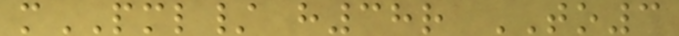mPML/ h38r TO3
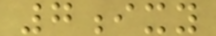7ixy
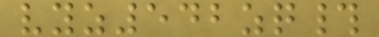vyz542zq#
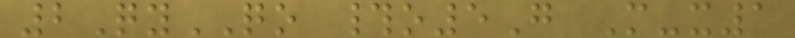2QyQO #o5G M-x1
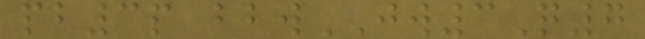pb3p bbwJW3Q7
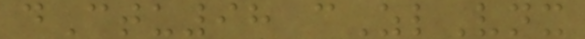dCtu98 cZlVnx
